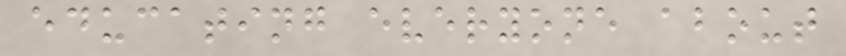educating everyone about
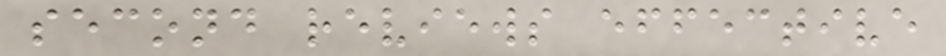second reviews effective
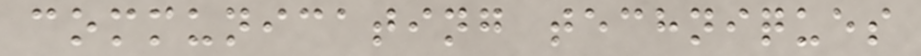communicating techniques
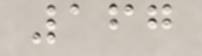167
